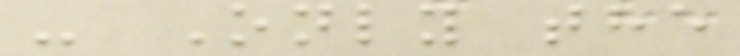- Only the
